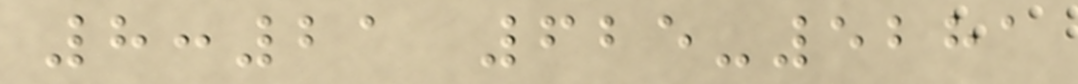8:21 625-5281
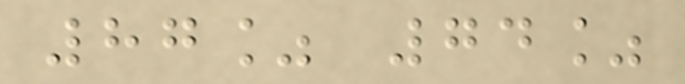87% 74%
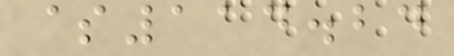$114.24
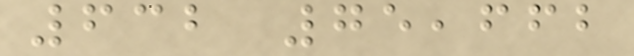632 75,662
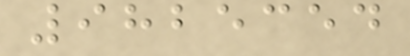9825354
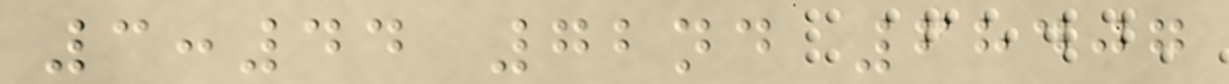3:44 72nd 68407
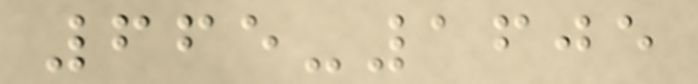665-1605
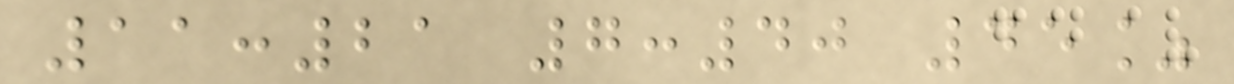11:21 7:40 45%
